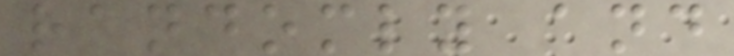randomly and
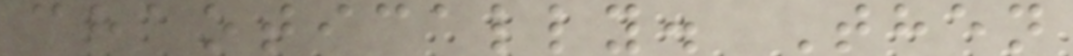chaotically. Then
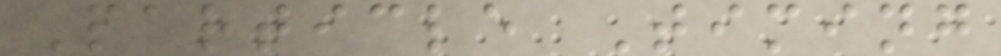Particle Timing
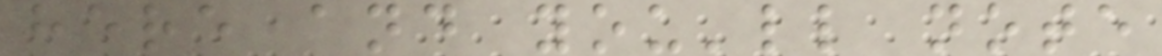here and you'll note
